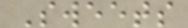Sweets
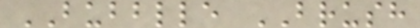BUBBLLE BRUSH
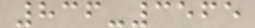836-3565
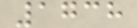1738
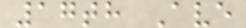17th Ave
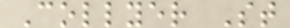Collyer St
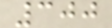300
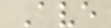Ave
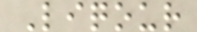Liqour
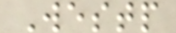Westp
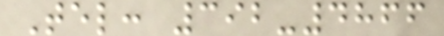Tel: 392-4866
